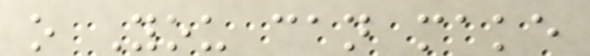o You can make
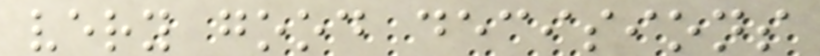very good decisions
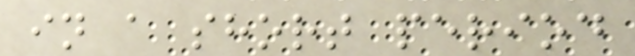in a short period
